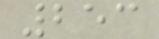253
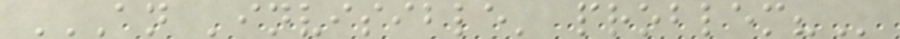AN 'INVISIBLE' PROBLEM?
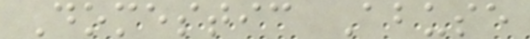Domestic Abuse
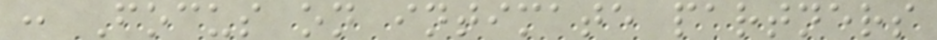: Focus on intimate partners
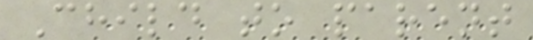Child to parent
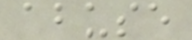abuse
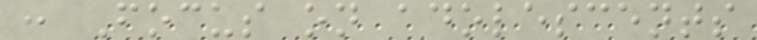: Focus on adolescents
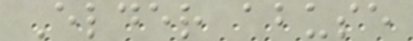Elder abuse
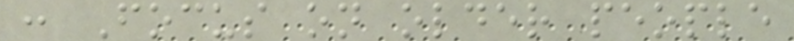: Focus on older people
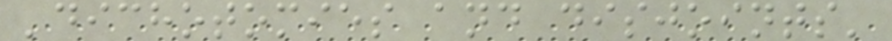'dichotomies and disjoints'
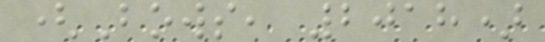(Bows, 2018)
